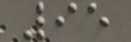95
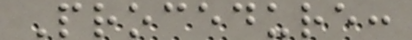Procedure:
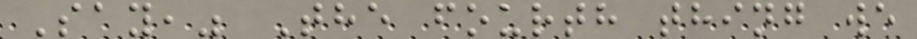Say," The fourth thing we
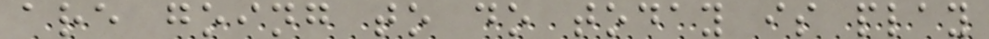are going to do today is play
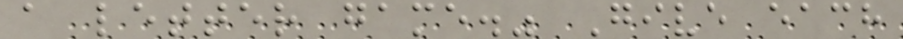a letter game." Give each
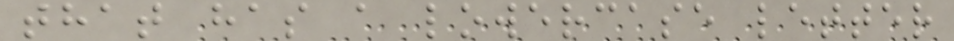that has a lowercase letter
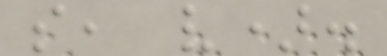s, v).
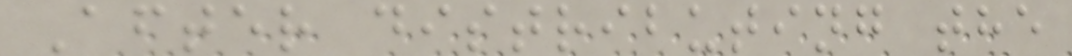After distributing the
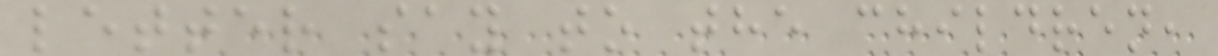letter say to the children,
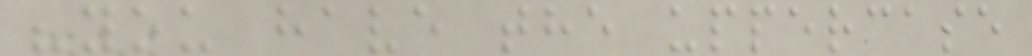"you have the uppercase
